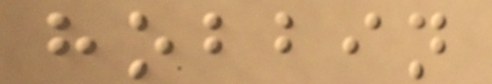hobbin
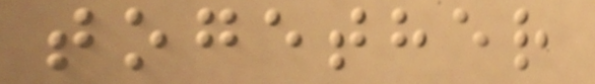together
